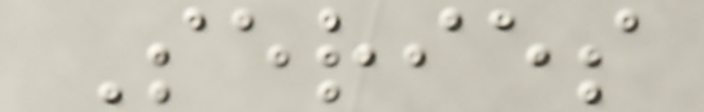Series
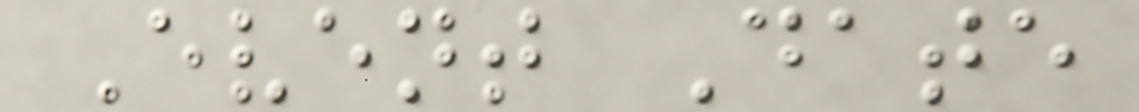Event Date
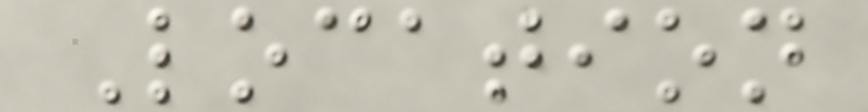Location
